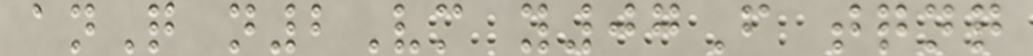anQ n2Vm y07F tqnq
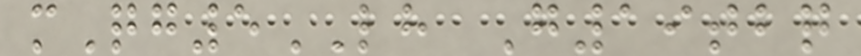mQg5LH G19tbq
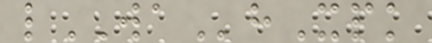lWAhXpk
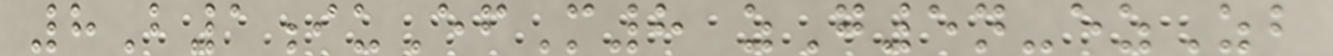8B1iuEfM8 zG5n-ezZb
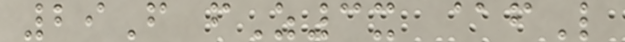29F fZ3x @fL
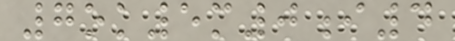7ok5m0i4
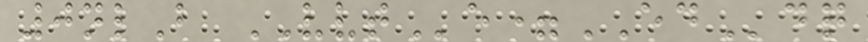0nlB VVTe=EDdq
